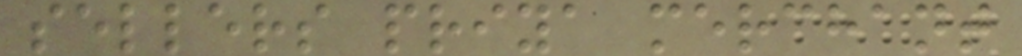sellers priya merchant
